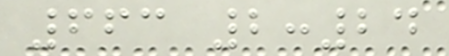663 2:24
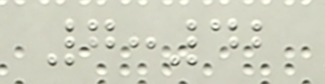7:42
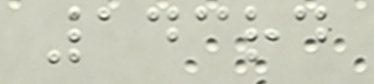143rd
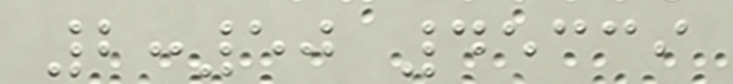2:50 45339
